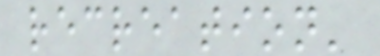recreation'
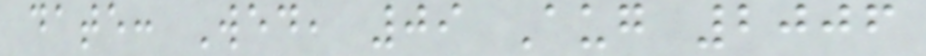date: Wed, 09 Aug 2006
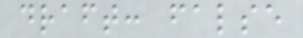draft: false
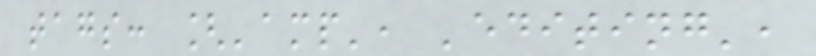tags: ['amp', 'editing',
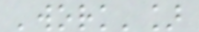'work']
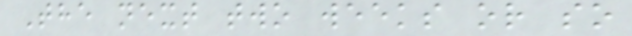The next two weeks or so
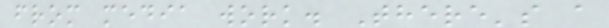from media work. There's a
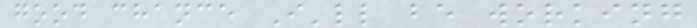good chance I'll be working
